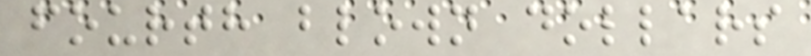fourth blown dollars
